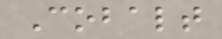Cobalt
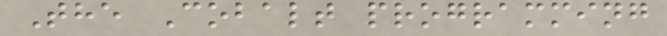The Cobalt programming
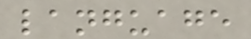language
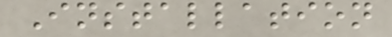Installation
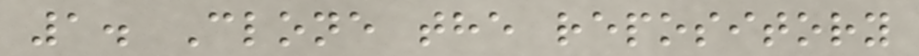1. Clone the repository
